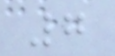7
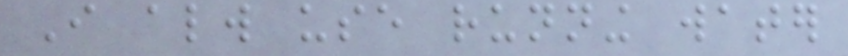I always use running water
